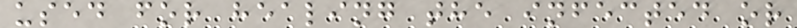used for healing the infected or
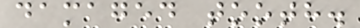damaged tooth.
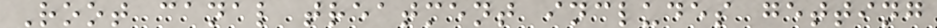Root canal treatment includes getting
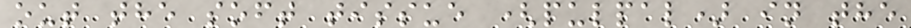out the soft tissue (pulpal) in the
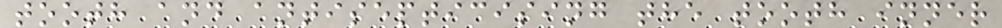tooth and antisepticising the tooth inner
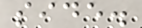side.
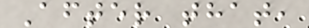After that,
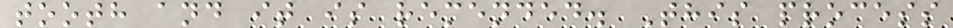tooth and it is remended. This process
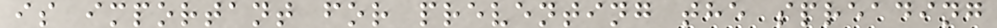is important for preventing the spreading
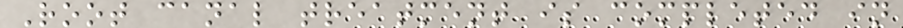Root canal treatment is completed in
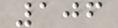106
